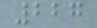227
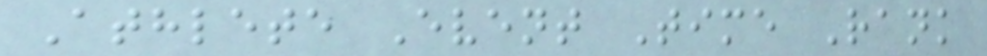Athlete Event Time Rank
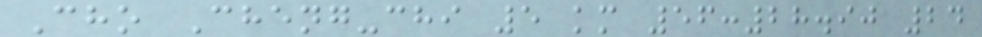Cho Cheng-chi 5 km 56:28.90 24
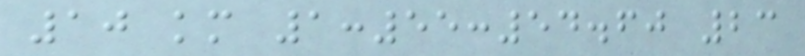10 km 1:55:54.60 23
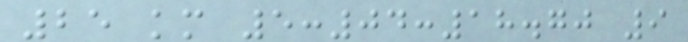25 km 5:04:18.70 9
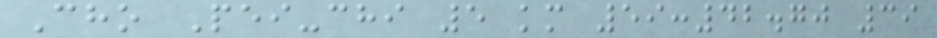Cho Pei-chi 5 km 59:42.70 39
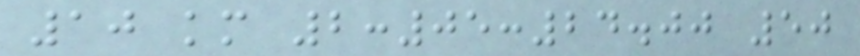10 km 2:05:24.00 50
